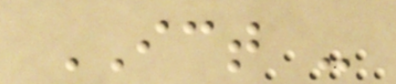ICT -
